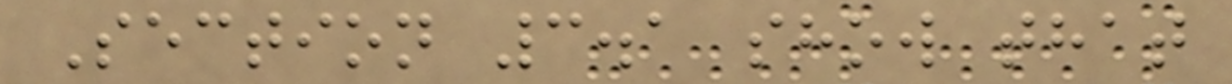Section 3.1 show that
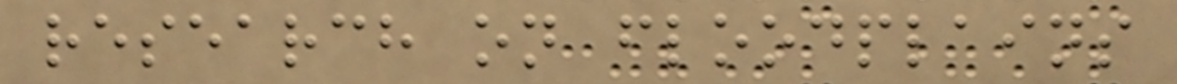research on floodplains
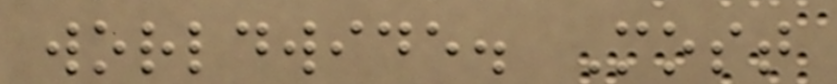worldwide. Most
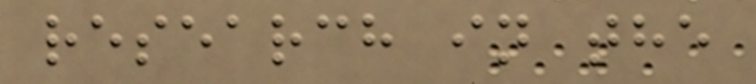research in the
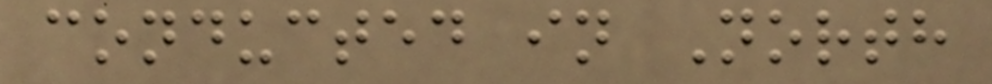conducted in North
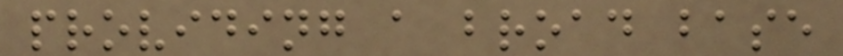providing a broad base
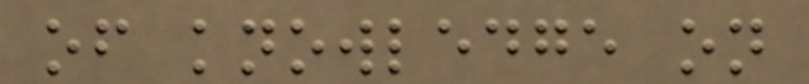of knowledge on
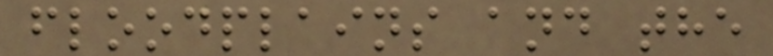floodplains and the
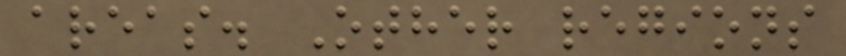areas. Other regions
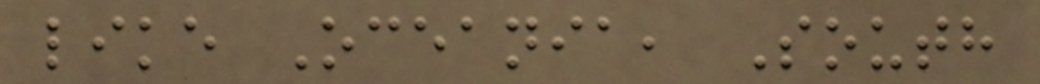like Oceania, South
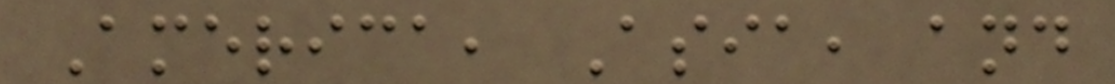America, Asia, and
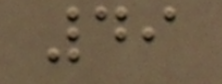49
